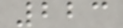223
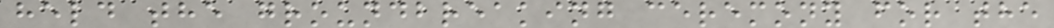held the groundbreaking ceremony for the
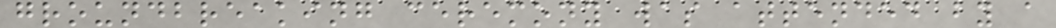groundbreaking ceremony was attended by a
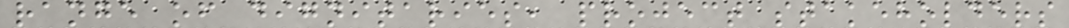range of dignitaries, project stakeholders
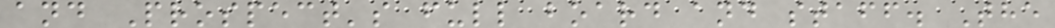and Prospect's full board and staff. The
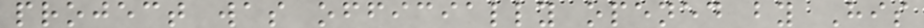project was officially opened by His
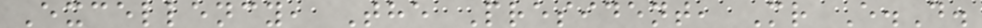Excellency, The President, Mr E.D.
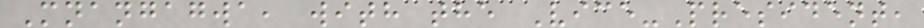Mnangagwa, with the Vice-President,
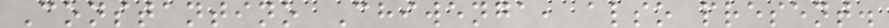Constantino Chiwenga, also present.
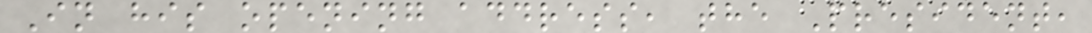In his opening address, the President,
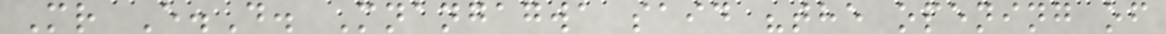Mr E.D. Mnangagwa said "the opening of
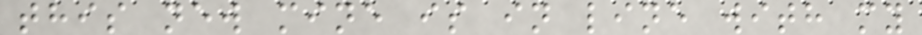this new mine is in line with my
